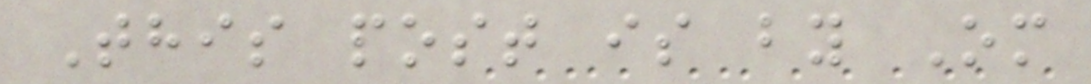This post is by Om
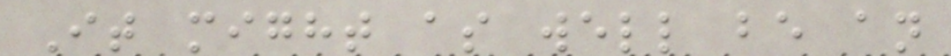It might as well be an
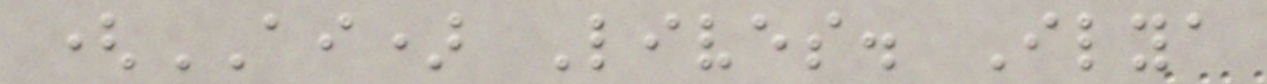(AI) Lives. Ilya
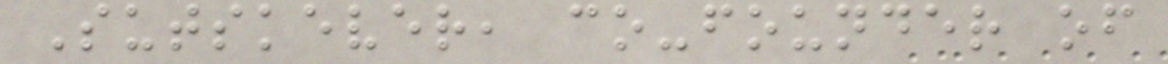Sutskever, co-founder of
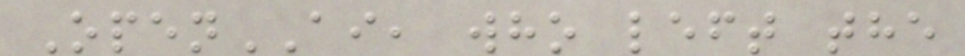OpenAI, who left the
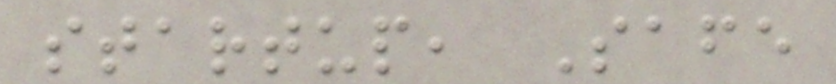startup, Safe
